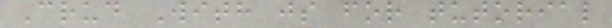Crud With js for tutorial
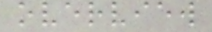overview
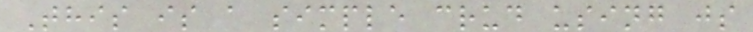This is a simple crud using js
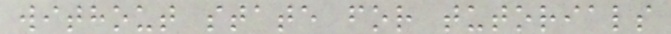without state for tutorials
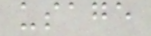usage
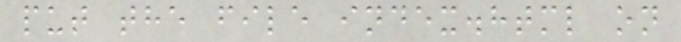put the file index.html on
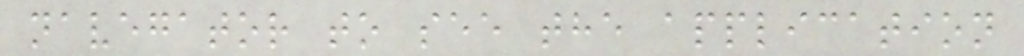navegator to see the application
